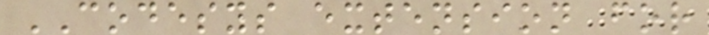CODESYS extension for
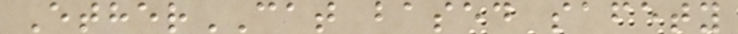EtherCAT based safety
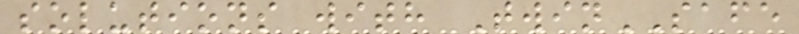solutions with TwinSAFE
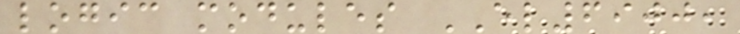logic modules EL6900,
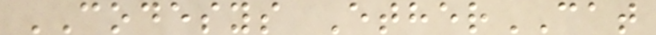CODESYS EtherCAT
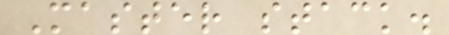Master stack.
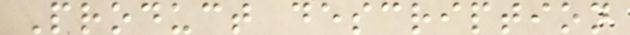Product description
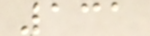131
